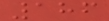186
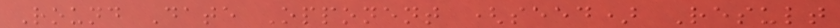Round Date Opponent (seed) Result
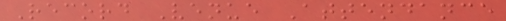Record Venue Attendance
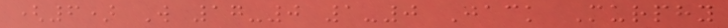(6) W 17-0 1-0 Jack Murphy
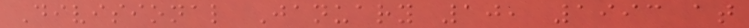Divisional January 10, 1993 at
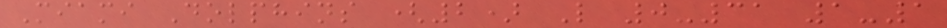Miami Dolphins (2) L 0-31 1-1
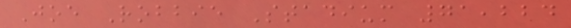Joe Robbie Stadium 71,224
